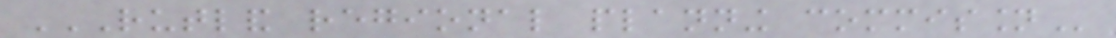RUTLAND REGIONAL PLANNING COMMISSION
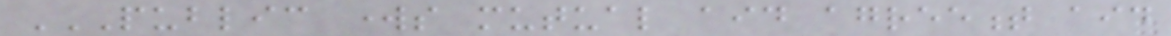PUBLIC WORKS MUTUAL AID AGREEMENT AID
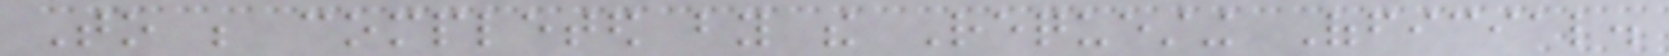To be completed by the Requesting Official.
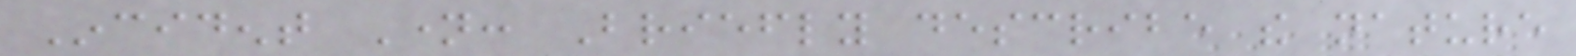Incident Name: Briefly describe the nature
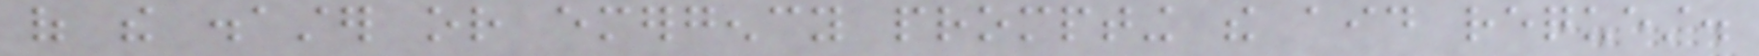of the disaster or emergency prompting the aid request.
